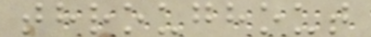throughout
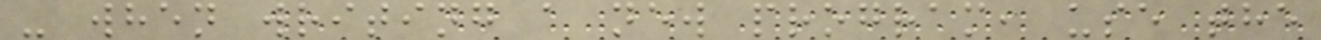- when writing a new program, use the
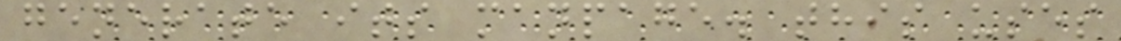generate its manpage. this uses
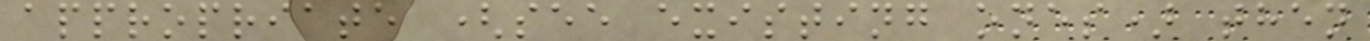appropriate (see existing ones) then
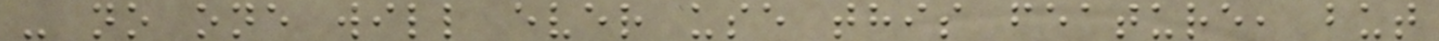- no one will ever use this feature, but
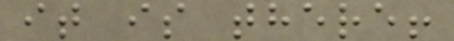it is there!
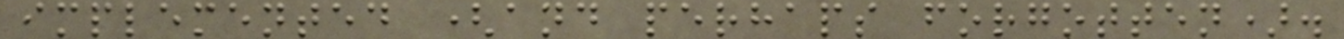implemented (and perhaps forgotten).
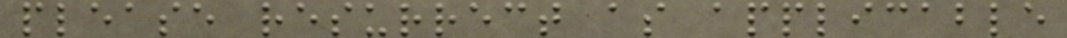please resurrect as applicable
